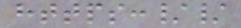https://
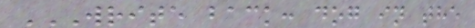WRITE BACK: DOG IN THE
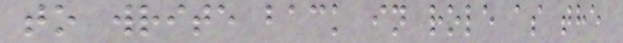to write back in role as the
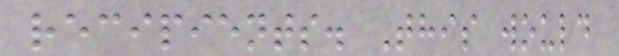recipients. This would
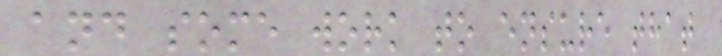and some work to ensure that
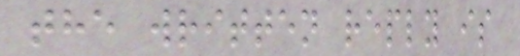the written reply is
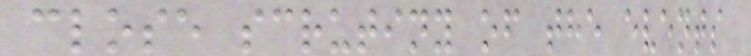close scrutiny of the events
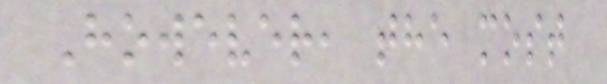However, the most
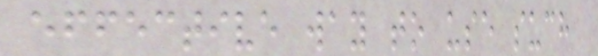effective way to use such
